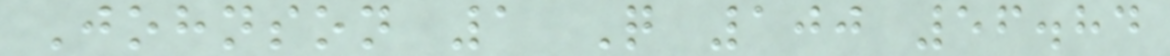Johnson 1 Q 100 56.84
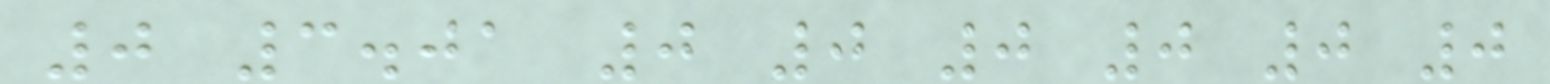0 3.01 0 0 0 0 0 0
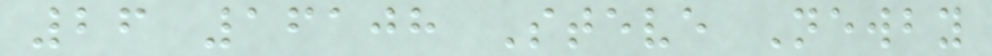26 16108 Steve Newby
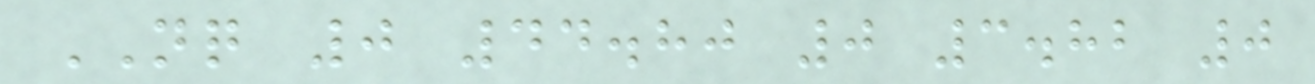NQ 0 44.80 0 3.82 0
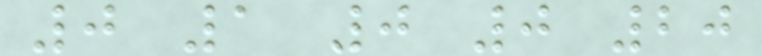0 1 0 0 20
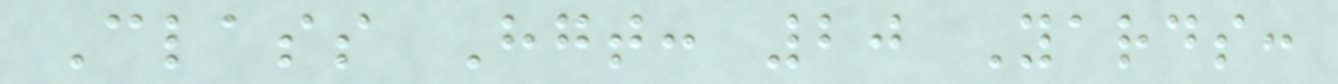Class Hgt: 20 Yards:
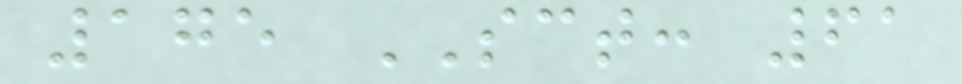175 SCT: 61
